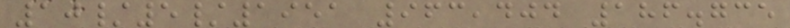10/5/1951 963,404 186.735
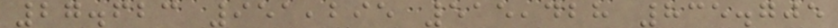27.623 951,295 515,428 835.705
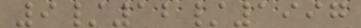9/12/1997
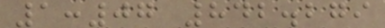1:07 842.279
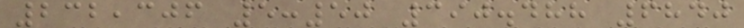232,306 5:50 390.488 6840
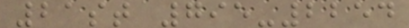21st 795-2254
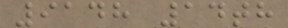9148 14th
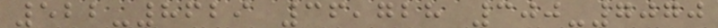522-8629 36,728 300-7070
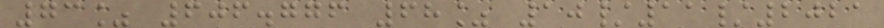73% 606.776 68% 10/11/2021
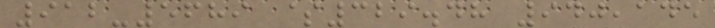912-5689 $329.48 940,145
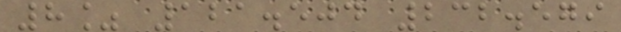8% 121.504 232.579
